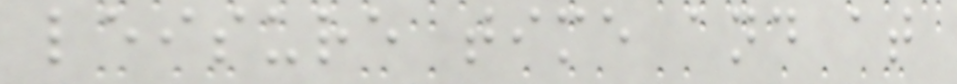leisure time and at
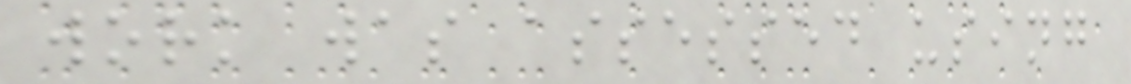work was assessed using
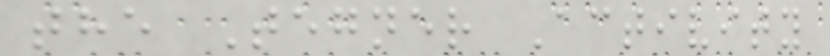the Tegner Activity
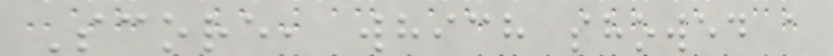Score, which showed a
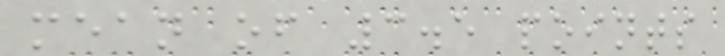mean of 3.5 points
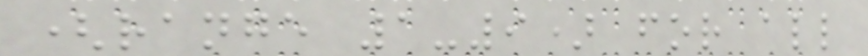(range 1-9) for all
